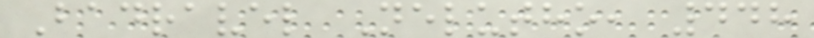Badravel Nelutho, 448
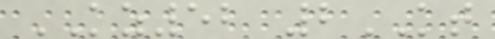KZ52 2KT
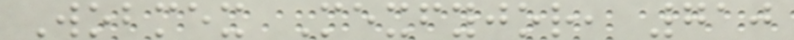Wobmex Mexfyjor, 710
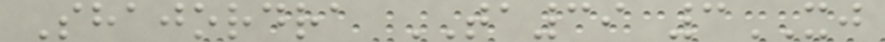Shajordra TA39 3XJ
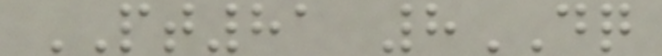PT81 8DQ
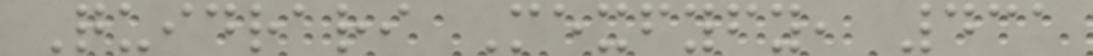Quidrari Mexfyfy, 431
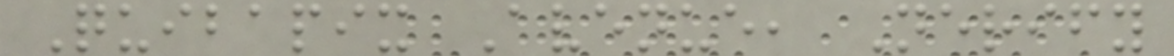Quibapix Avenue, Nerify
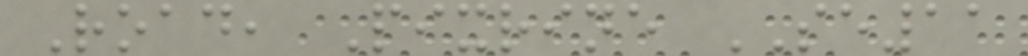Road, Pixrine SE11
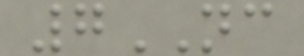7NC
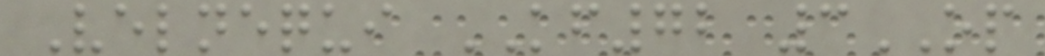Velnequi KF72 3OP
